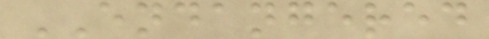ENDANGERED
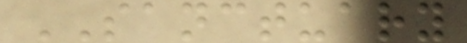SANCTUARY
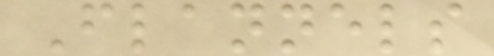Flannels
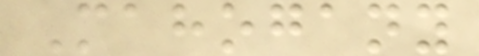Mahogany
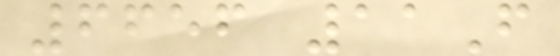6656 11F
